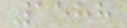1588
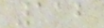112
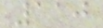110
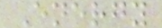Energy
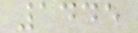1445
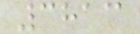3813
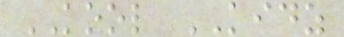KOOL KIDZ
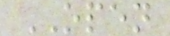OPEN
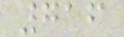716
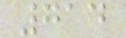714
